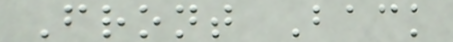Front Back
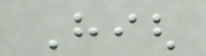High
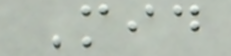Mid
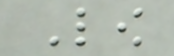Low
